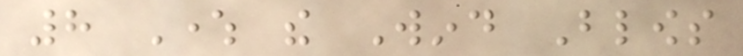8 Where the Wind Blows
